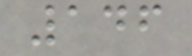146
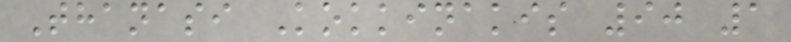Thanasi Kokkinakis 90 1
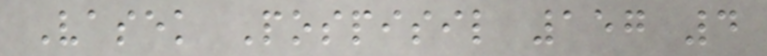Vasek Pospisil 157 4
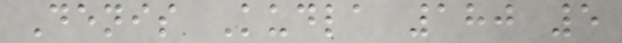Denis Kudla 180 5
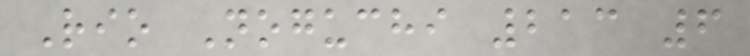Rio Noguchi 213 6
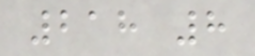218 8
